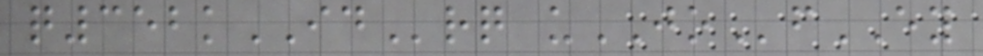q352kIDrq uJOfEY
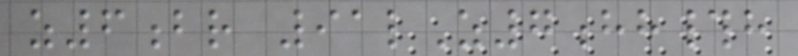z6br 91lZ7hh#h
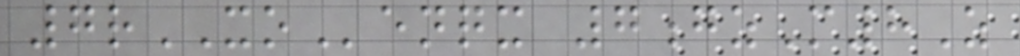7rXOenqx 7gzM8Z
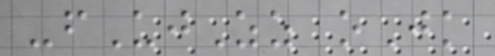-fUjZz oJk
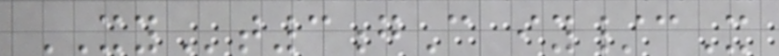XYt3gC iy/cX
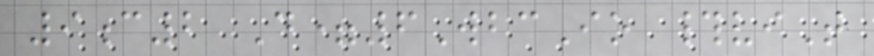9c2 D=6WbcIo #viT
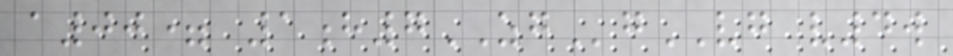a00= 1h7ZGgVG v4w
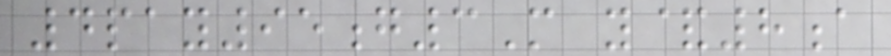4pay95g3M y&8a
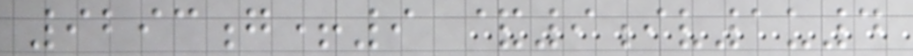9293g+9 &9iv1u4
